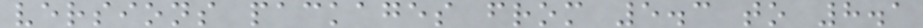versions packages from 5.3 to 8.1
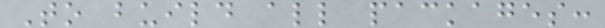To build all packages:
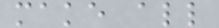make all
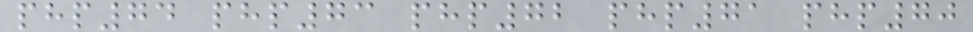php74 php73 php72 php71 php70
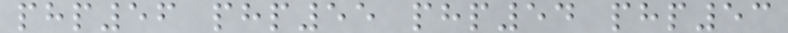php56 php55 php54 php53
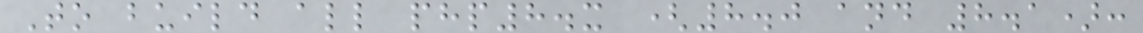To build all php8.x (8.0 and 8.1):
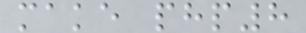make php8
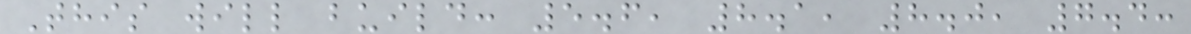This will build: 5.6, 8.1, 8.0, 7.4:
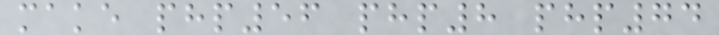make php56 php8 php74
